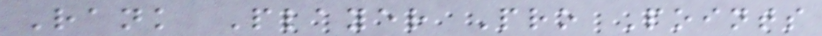Rank Player Pro Points
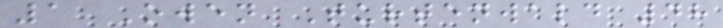1 Owen Turtenwald 48
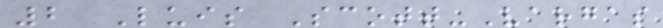2 Luis Scott-Vargas
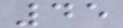45
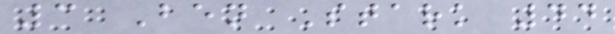3 Ben Stark 44
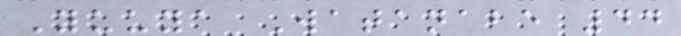Yuuya Watanabe 44
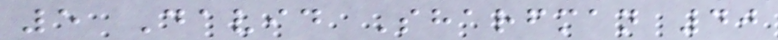5 David Sharfman 40
